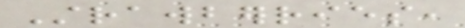Strawberries,
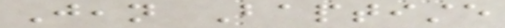Jean Baptiste
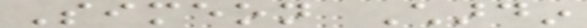Simeon Chardin
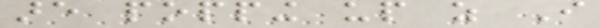are popping up as I
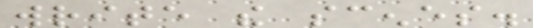write the scenes.
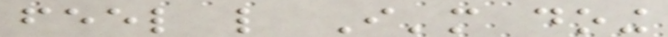feel like I'm doing
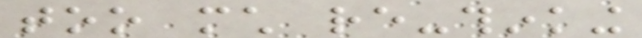too much re-thinking
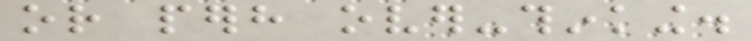or perhaps over-thinking.
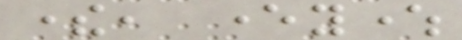there, everywhere
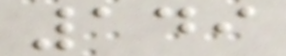149
